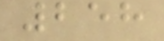258
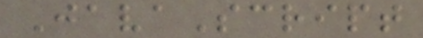JavaScript
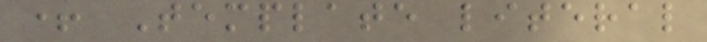+ Template literal
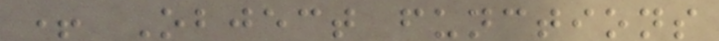+ Object functions
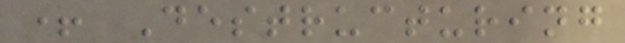+ Destructuring
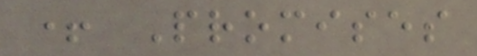+ Promises
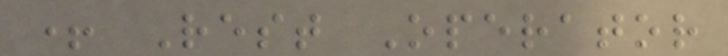+ Rest Operator
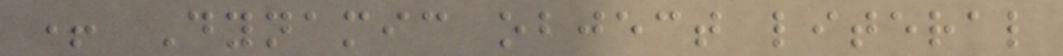+ Dynamic object literal
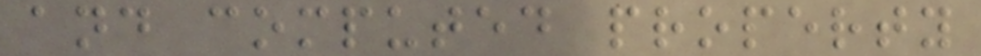and computed property
